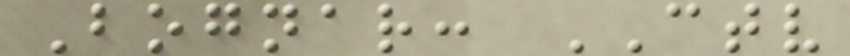Bognar: CTV
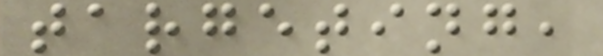targeting,
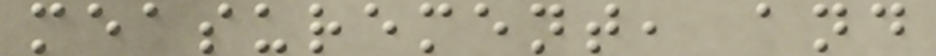measurement, and
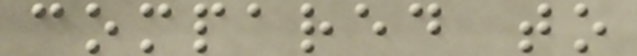compared to
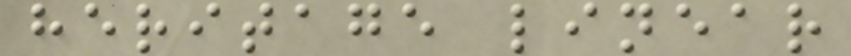heritage linear
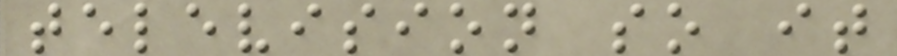television so it
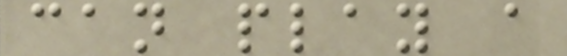can play a
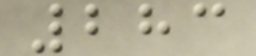283
